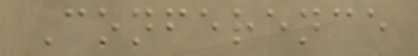Conference
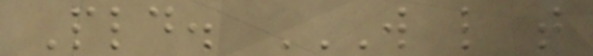Pld. W L T
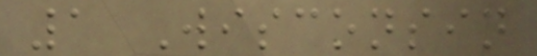1 Wisconsin
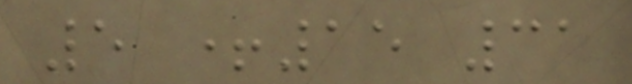5 +15 31
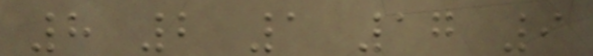8 2 1 17 9
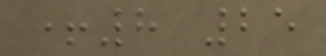+8 25
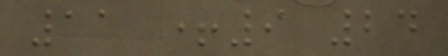11 +9 24
